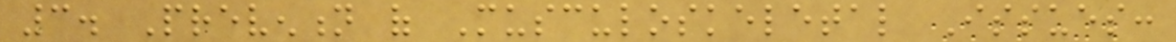3. Prevention of Musculoskeletal Issues:
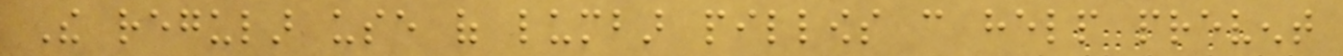The regular use of lumbar pillows can help prevent
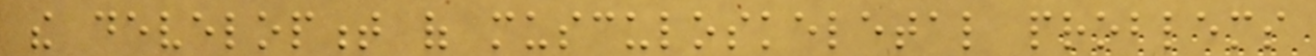the development of musculoskeletal problems
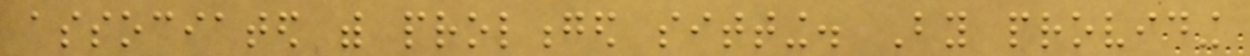associated with prolonged sitting. By providing
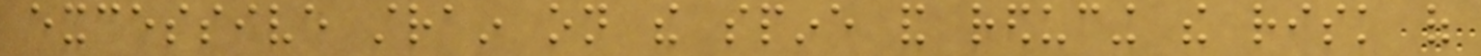excessive strain on the spine and reducing the risk of
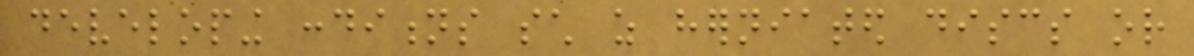developing conditions such as herniated discs or
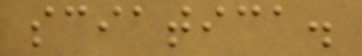sciatica.
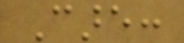Care:
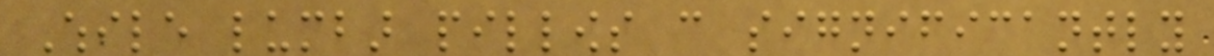While lumbar pillows can significantly
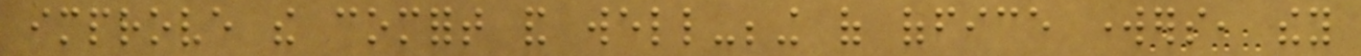improve the comfort and well-being of office workers, they
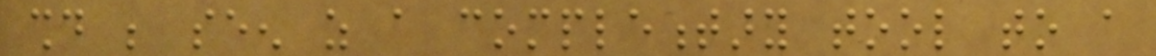should be seen as a complementary tool to a
